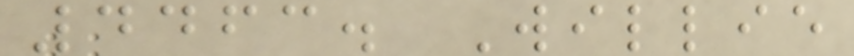4463. Willie
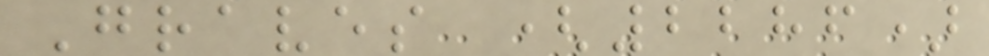Graves (2286)
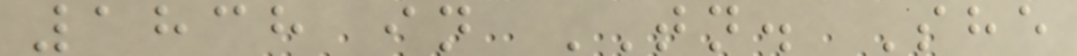1838 in TN. She
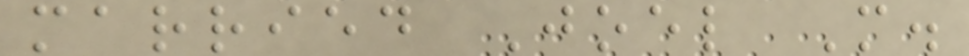married Joel M.
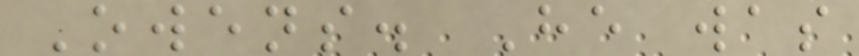Owens. He was
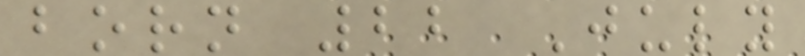born 22 July
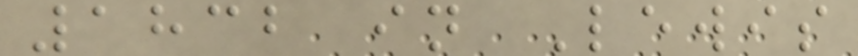1832 in Lewis
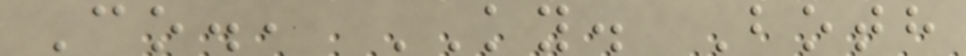Co., KY. Both
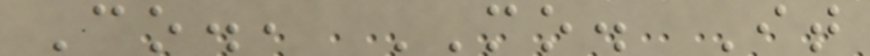Co., MO. It
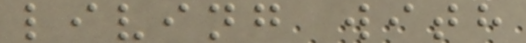living with
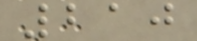210
